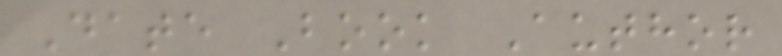Date Book Author
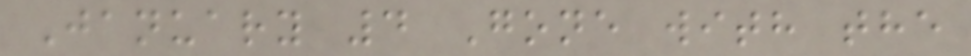January 4 Gone with the
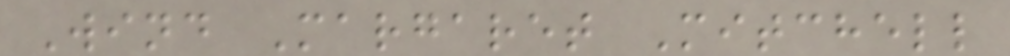Wind Margaret Mitchell
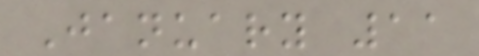January 11
